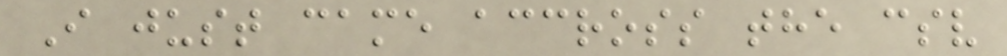I just came accross the csv
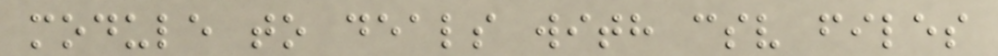module to deals with csv files
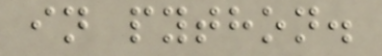in python.
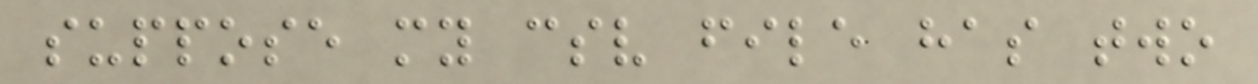suppose my csv file has two
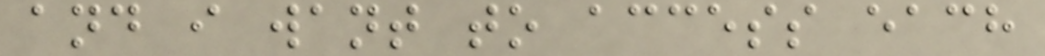and i want to access each
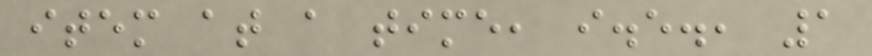item at a time, i.e., 1
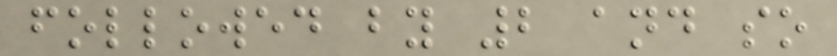followed by 2 and so
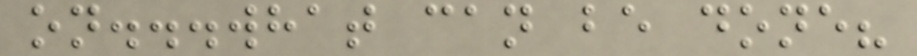on...what can be done?
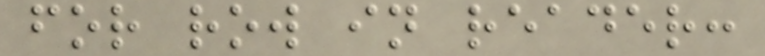for row in reader:
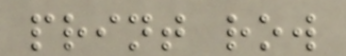print row
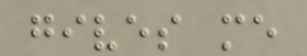gives me
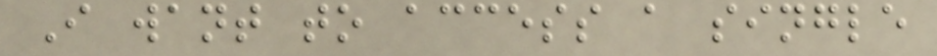I want to access a single
